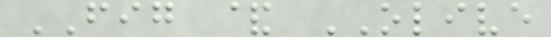FIG & OLIVE
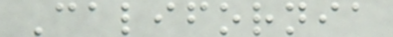California
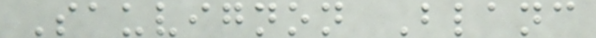Sauvignon Blanc
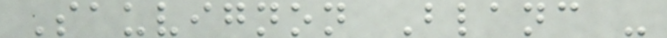Sauvignon Blanc -
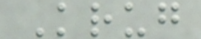Krug
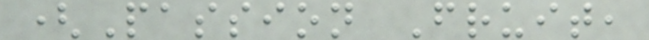(Passion Fruit,
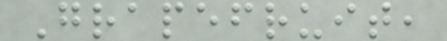Grapefruit,
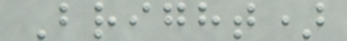Bright)
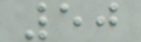50
